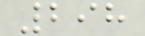298
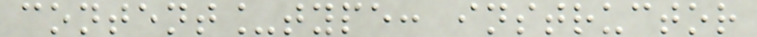content_type: instructor
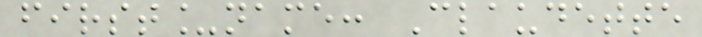first_name: Claudette
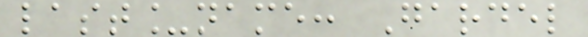last_name: Gardel
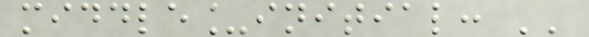middle_initial: ''
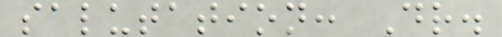salutation: Dr.
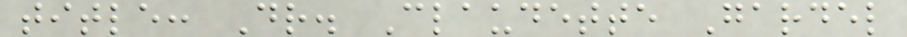title: Dr. Claudette Gardel
